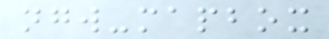ngw-mapbox
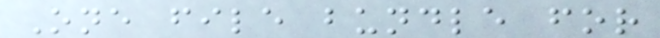One file bundle for
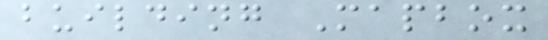building Mapbox
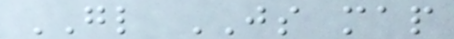GL JS map
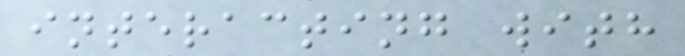interacting with
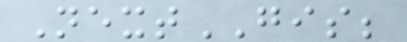NextGIS;
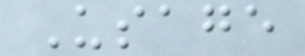Usage
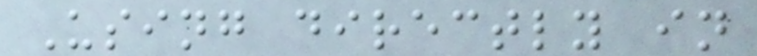Using directly in
